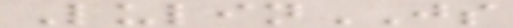LulinJS
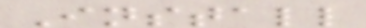Install
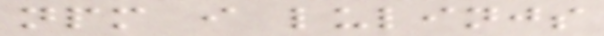npm i lulinjs
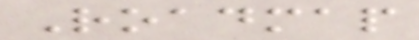Roadmap
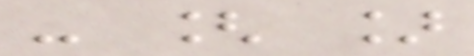- [ ]
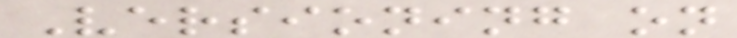Versioning on
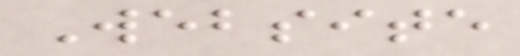Website
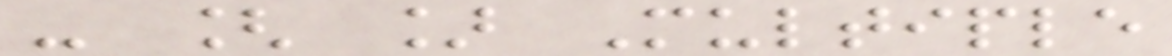- [ ] Multiple
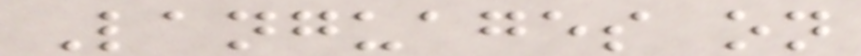Languages on
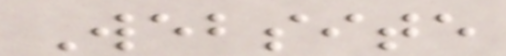Website
